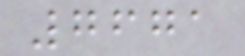7671
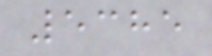5385
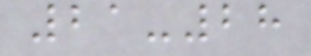21-28
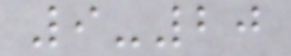9-20
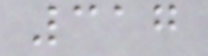317
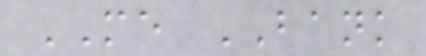ME BANK
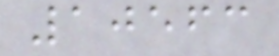10563
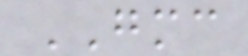GMC
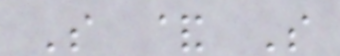S & S
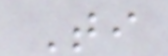Ti
